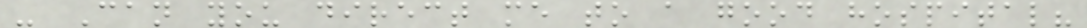- Can you direct me to a good hospital?
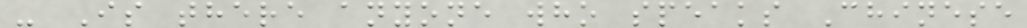- Is there anyone who speaks Chinese
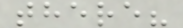there?
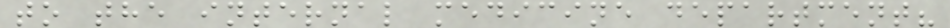to the internal medicine department?
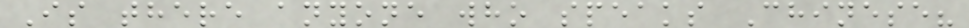Is there anyone who speaks Chinese?
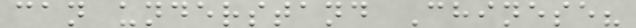can understand Chinese?
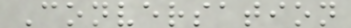Conversation
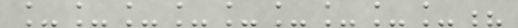_________?
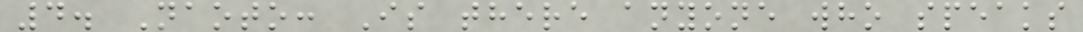4. Naoto: Is there anyone who speaks
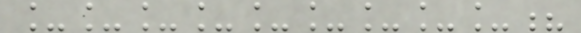_________?
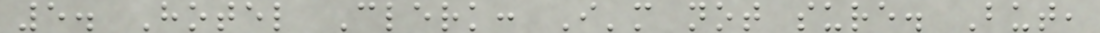5. Hotel Clerk: I'm not sure. But,
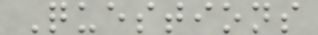Questions
